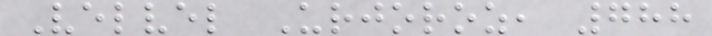Velvel Urjoroz, 788
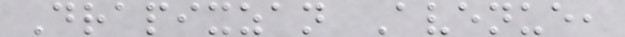Drapixzan Avenue,
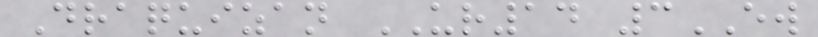Draquizan UR14 3EW
